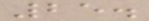25.
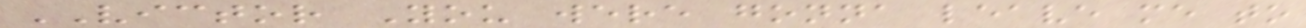VICTOR You were gonna leave me to
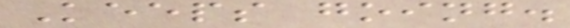Keeps going.
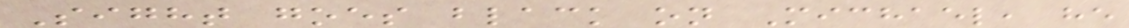Sight goes black on Michael, he
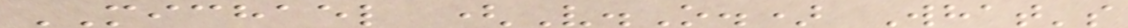MICHAEL (V.O.) What's
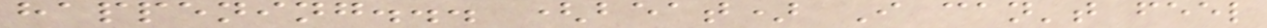happening... (beat) I can't feel
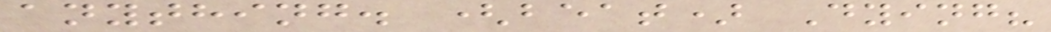anything. (beat) Dying?
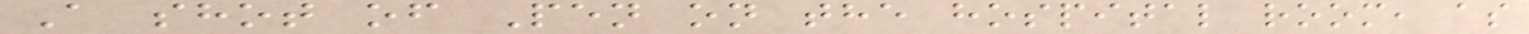A shot of Pen on the hospital room, as
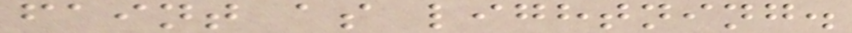faint as lightning.
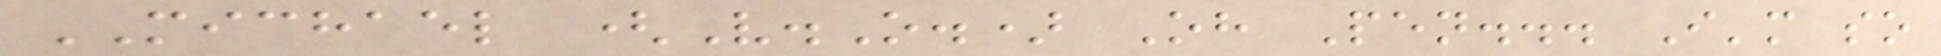MICHAEL (V.O.) Oh Pen... I'm so
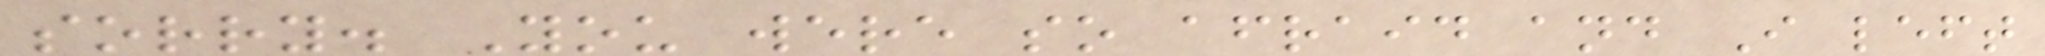sorry. You were so afraid and I left
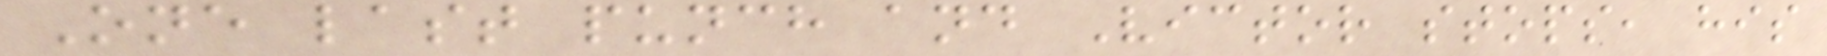One last punch and Victor stops, his
